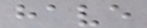have
